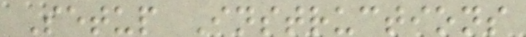Setup Instructions
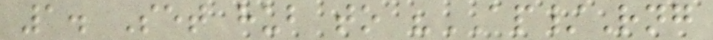1. Set hub to "AP/Rng
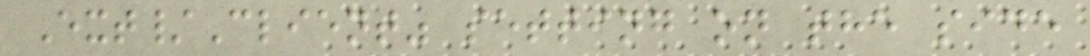Ext/Client" setting on the side
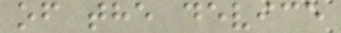of the device
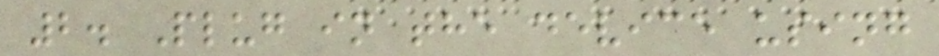2. Plug in the device using
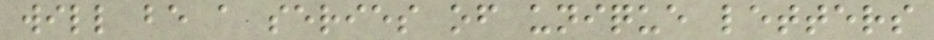will be a series of unique letters
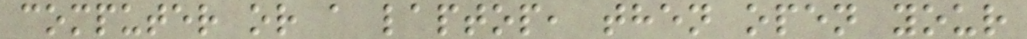computer or a laptop, then open your
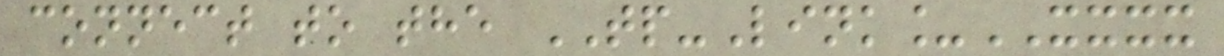connect to the TP-Link_XXXX
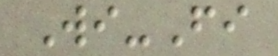Wi-Fi
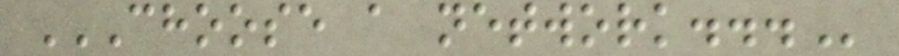CHOOSE A NETWORK...
